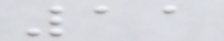11
